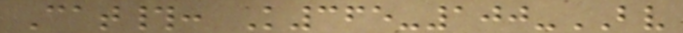Cat#: K365-100-BV
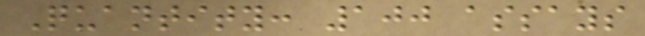Quantity: 100 assays
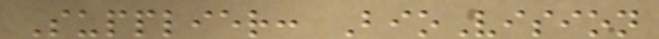Supplier: BioVision
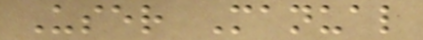User Manual
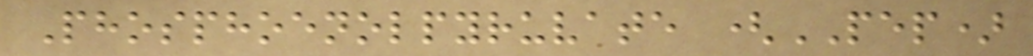Phosphoenolpyruvate (PEP)
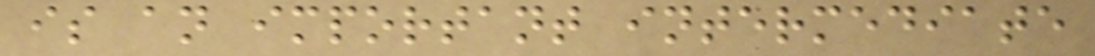is an important intermediate
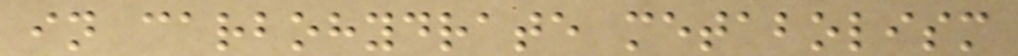in carbohydrate metabolism
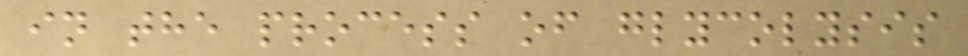in the process of glycolysis
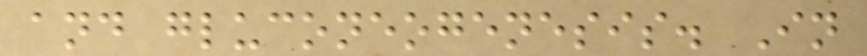and gluconeogenesis. In
